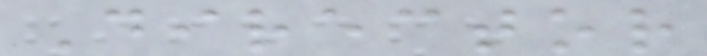Director
